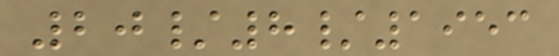20/8/1953
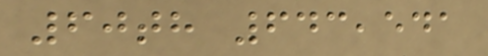60th 643,541
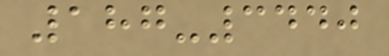187-3440
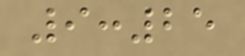9:25
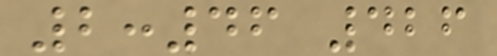2:46 426
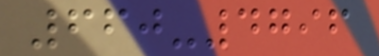660-4796
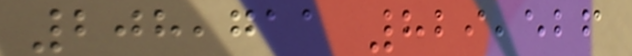208,711 829,526
